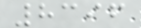8396
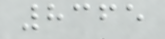8365
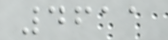4611
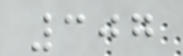307
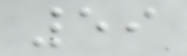59
